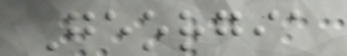Georgia
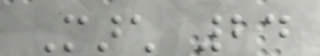March 24
